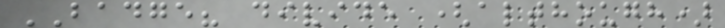BADGE? divide (although)
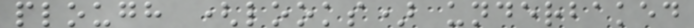plough (looks) underbaked
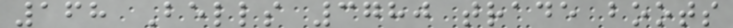168 Bells 3780 trade boots
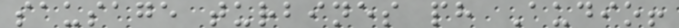sausage turbines ph Audio!
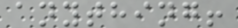anything!
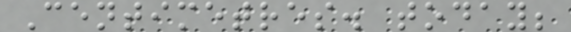Centimetres. today;
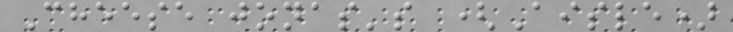Cheese jonas's (Aisle)
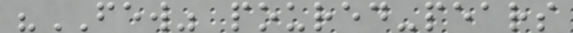"FEW" poured-pears
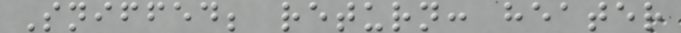Sniffed; return: heater
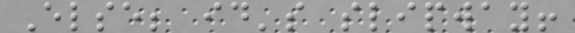Else; id's slipway!
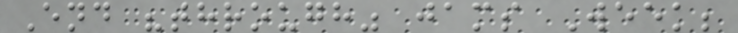End "through" jams Week;
